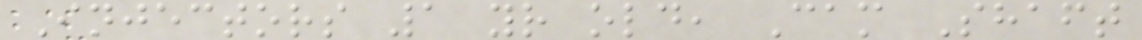Injectors 1 yr old, Cam Shaft
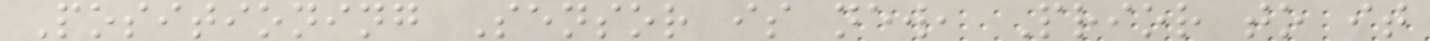Positioning Sensor is new, Prior to it
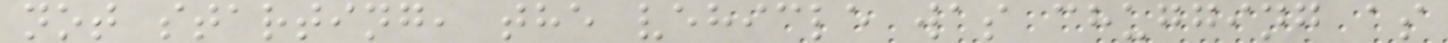not starting, the vehicle was chugging as
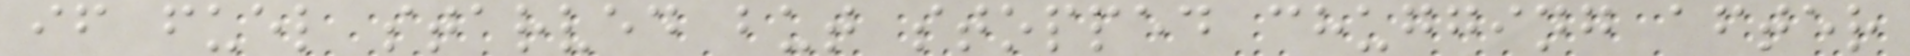if fuel starved but stopped chugging after
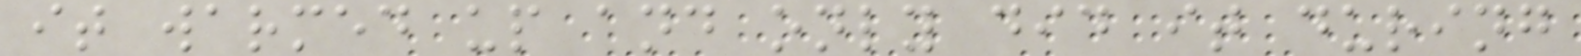it warmed up and only did it during
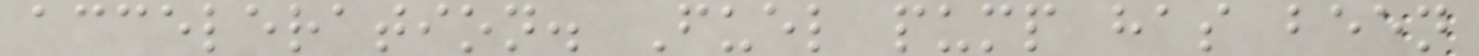acceleration. Fuel pump has been
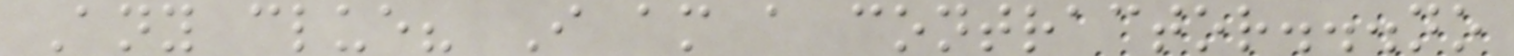Any clue? I am a contractor...no
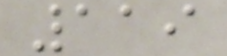119
